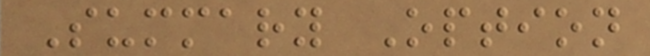Summary Option
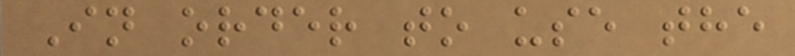In order to use the
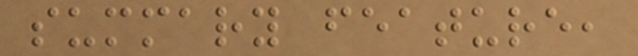summary feature,
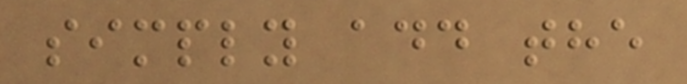simply add the
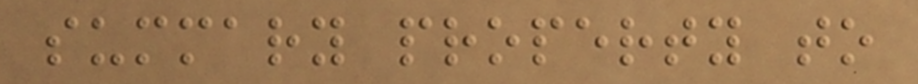summary property to
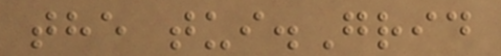the tui.Grid
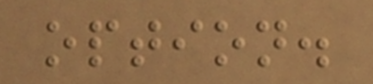option.
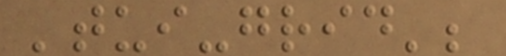'tui-grid';
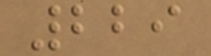229
